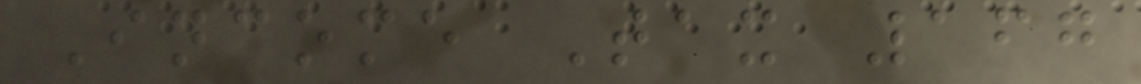Income Tax 167
